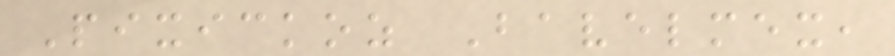Pixickoz Bavelmex,
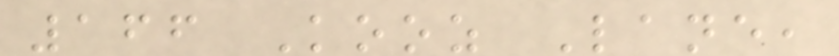166 Kooz Lane,
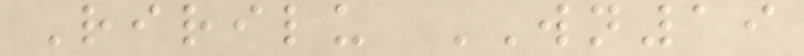Ririlu WN19
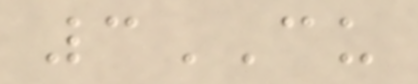3CU
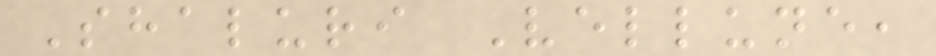Shaluri Vellune,
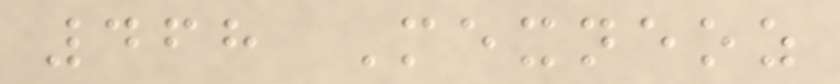468 Mexneoz
